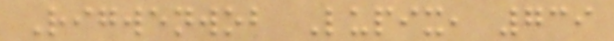Rigwenwob Lupix, 739
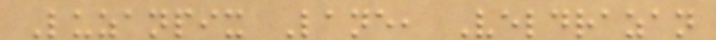Luzanpix Lane, Veldrazan
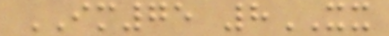IM75 8XX
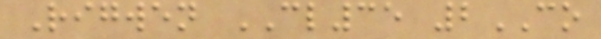Rigwen CL35 2CO
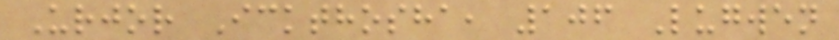Urjor Ickthosha, 106 Lugwen
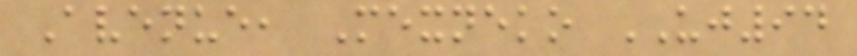Avenue, Mexneko UJ94
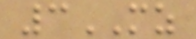3MZ
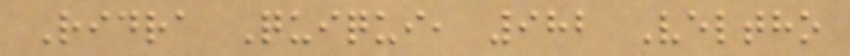Ridra Quiqui, 982 Veltho
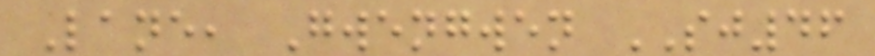Lane, Gwengwen SJ46
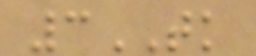3TK
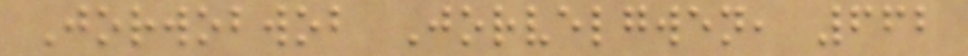Jorwobwob Jorvelgwen, 662
